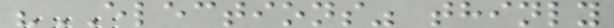"ELECTIONS" thinly
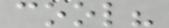cool?
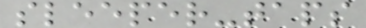sleeper-taps
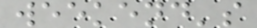weekend's
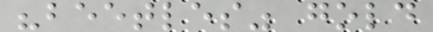"beetles" gold
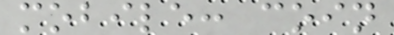mobile: coin
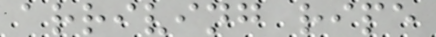arriving ripe
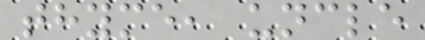thyme, uncle
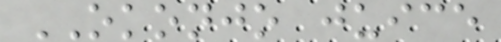OKONJO juice
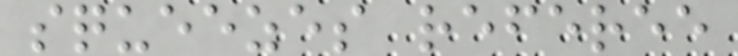squeezes referee
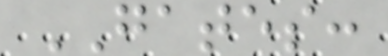GATES:
